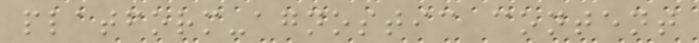platform-agnostic content
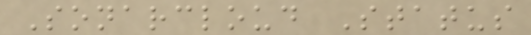Sonarcloud Status
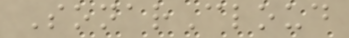SonarCloud
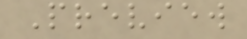Preview
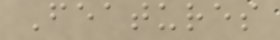Features
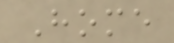Home
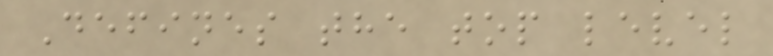Defines the top level
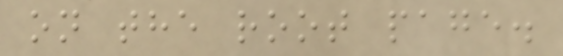on the root page.
